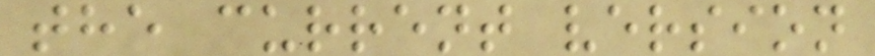the current version
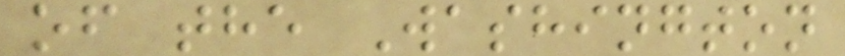of the Washington
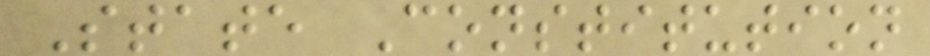State Constitution
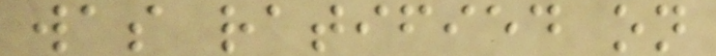was ratified on
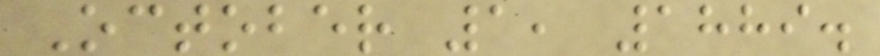October 1, 1889.
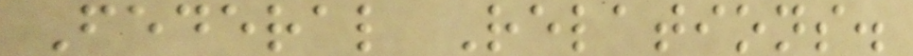Federal Relations.
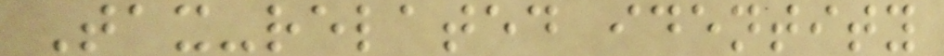Tax-related identity
